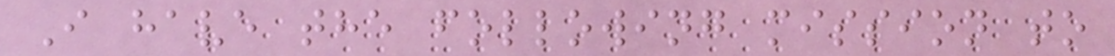I have the following mission to
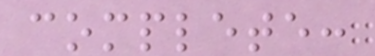complete:
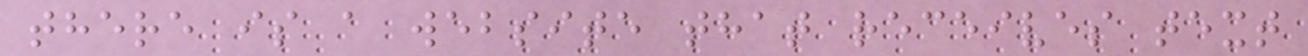there is a website that receives text
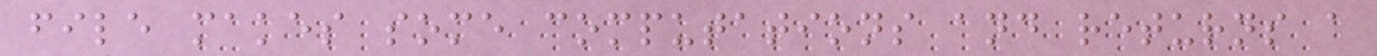file makes some computations and returns a
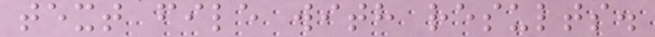text file with results.
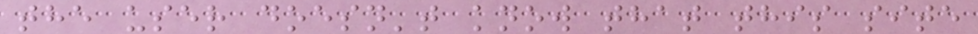the user doesn't know that this site
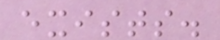exists.
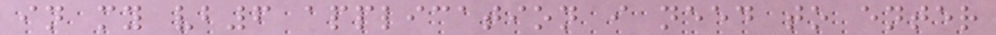in my vb6 application i need to enter
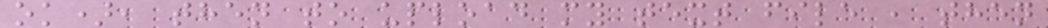ok), then to upload my text file , then
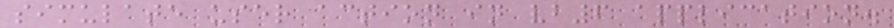simulate user action in vb6 application.
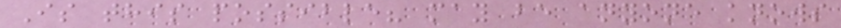Is this possible? may be anyone knows
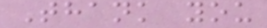Thank you
